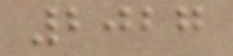2027
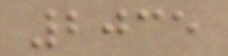2035
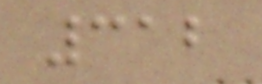312
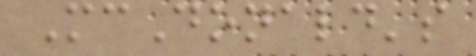McDonald's
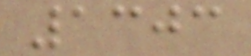1303
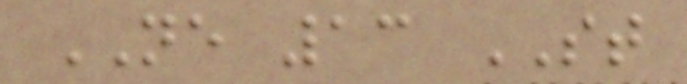NE 13 ST
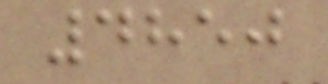4850
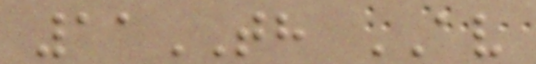11TH AV
